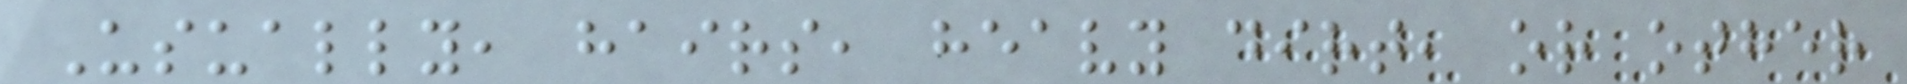Usually, hairs, heavy dirt, or other
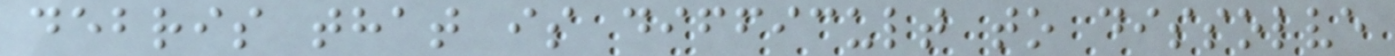debris that is difficult to dissolve
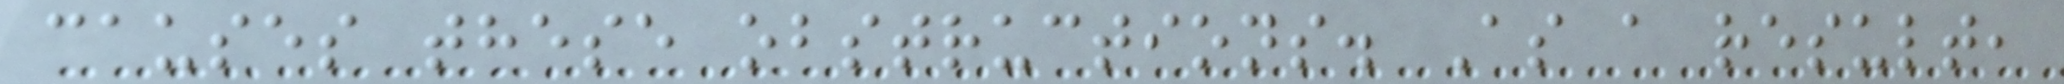causes these obstructions. As a result,
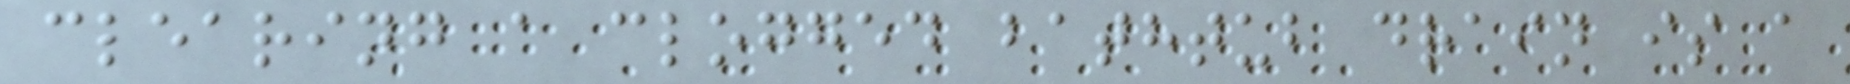clearing a clogged bathtub drain is a
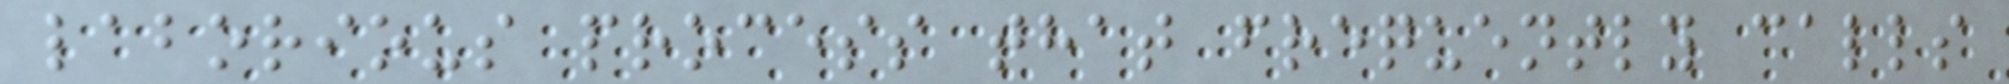laborious process that frequently calls
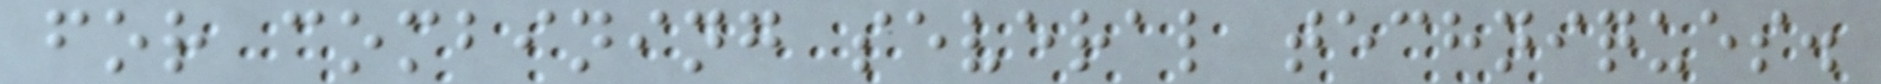for combining several techniques.
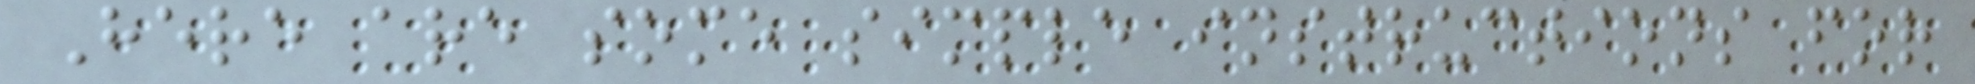Here are some simple instructions for
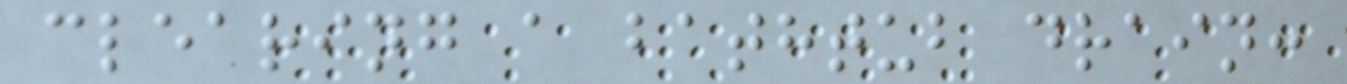clearing a bathtub drain:
